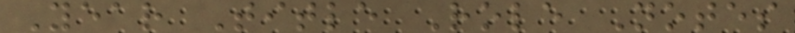Year Title Role Notes
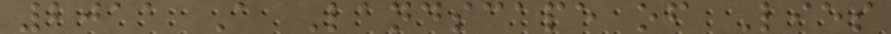2011 A Landscape of Lies
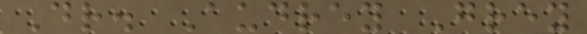Dr. Audrey Grey
